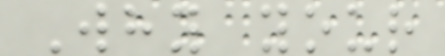Why your
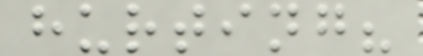hurting?
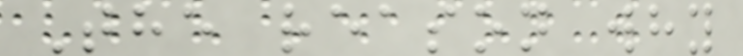The reason why
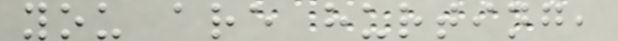you are hurting,
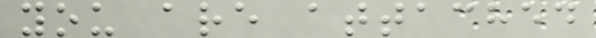you are attached
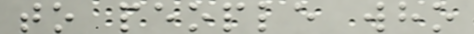to people who
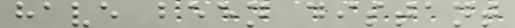have been distant
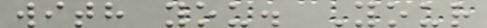with you. Your
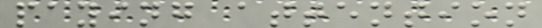paying attention
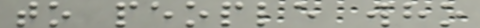to people who
